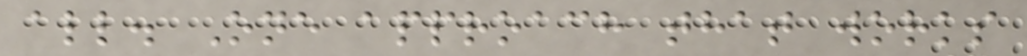all. One approach that works
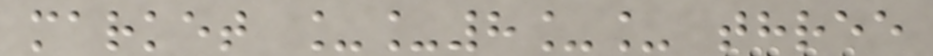market __8__ three
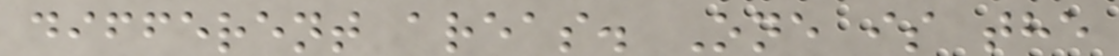different areas. One is the
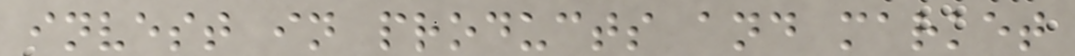invest in products and market
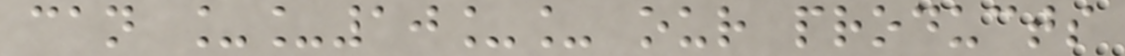can __10__ our products
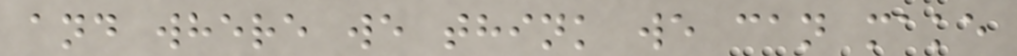and where we think we can make
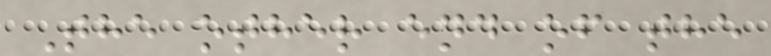The other end of the
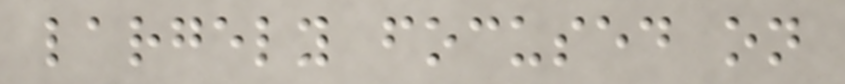largely focused on
